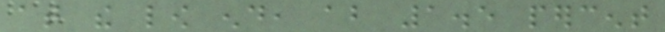at the low end, about 1.5 percent
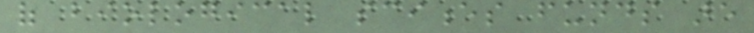of biological sciences funds are
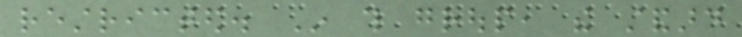restricted. In this group, the standard
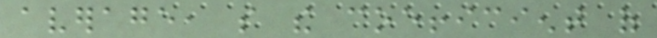average, so the coefficient of
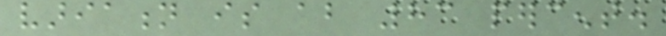variation is about 83 percent.
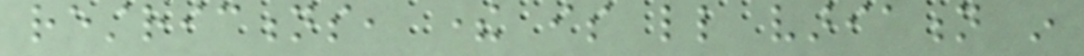restrictions, there is little variation in
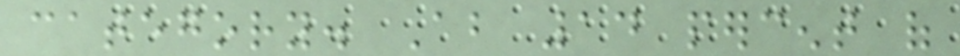category. About 14 percent of
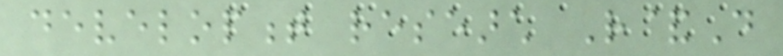development research R&D
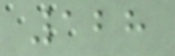128
